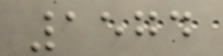1574
